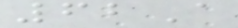62A
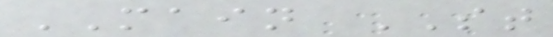MAIN ST
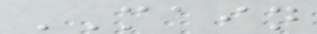MAIN
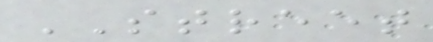STREET
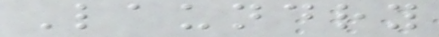Laundry
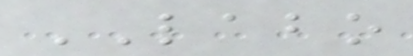LABO
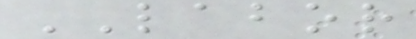LABOR
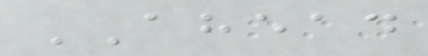AHEAD
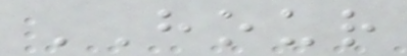HOUR
